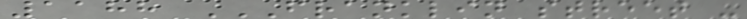1188 FRANKLIN STREET -
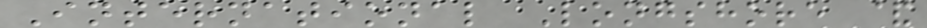International Longshore &
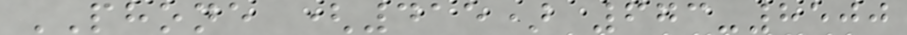PHONE (415) 673-8500
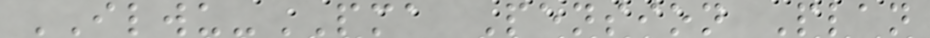ILWU-PMA Pension Plan
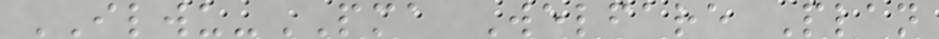ILWU-PMA Welfare Plan
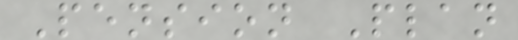Pension Plan
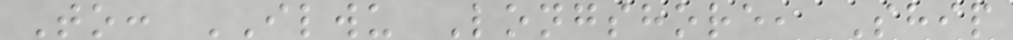To: ILWU Longshore, Ship
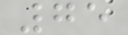75
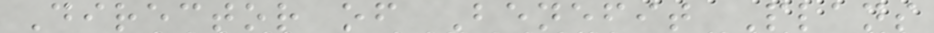Director of Benefit Plans
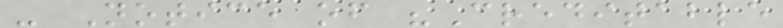- Notice of "Creditable
